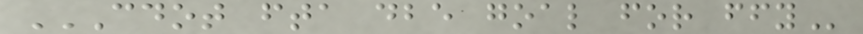CDOT FTA DBE GOAL FOR FFY
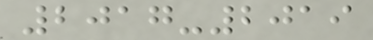2017-2019
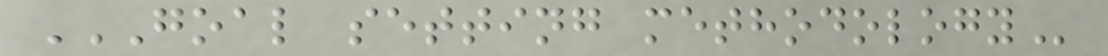GOAL SETTING METHODOLOGY
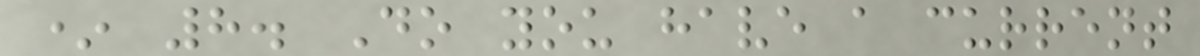* 8. Do you have a current
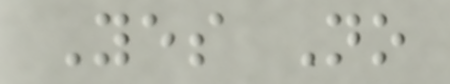Yes No
